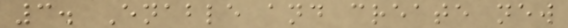3. Enable and create new
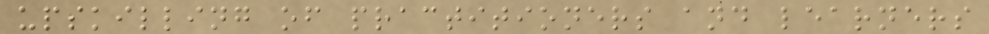upskilling of practitioners and learners
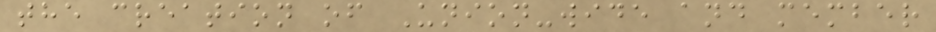the creation of Union-wide and member
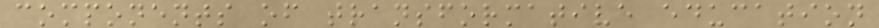components of transformative education
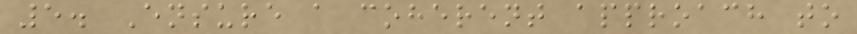5. Ensure a coherent approach to
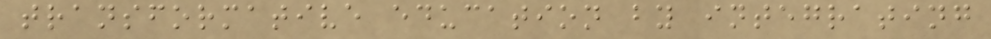transformative education by integrating
